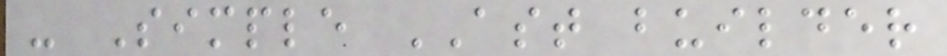- Simple AST builder
